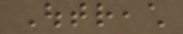Outreach
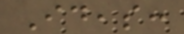Ideas:
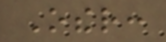Other:
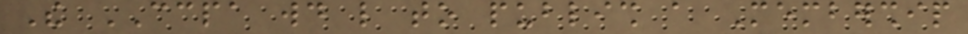The CCPA would like to publish a Membership
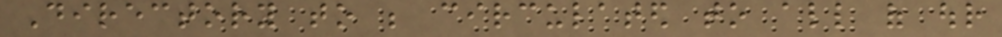Directory to be circulated to all of our
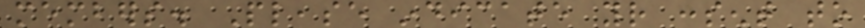members. Please indicate your consent to
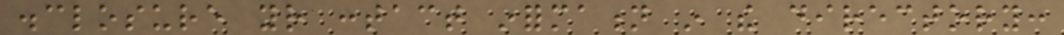disclosure your contact information in the directory:
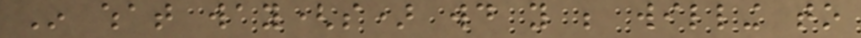In what way(s) would you be willing to
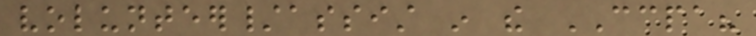volunteer/assist in the CCPA?
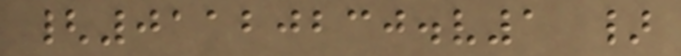{01120230.v1 }
